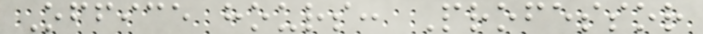Office hours: Professor
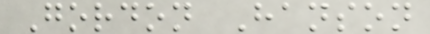Gordon Hanson
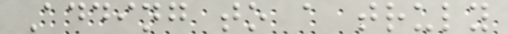Adding to a truly
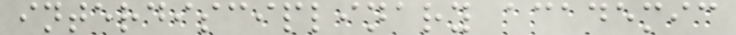interdisciplinary academic
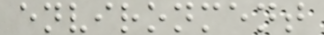environment
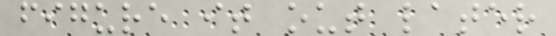figure it out later
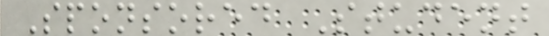Sponsored Student
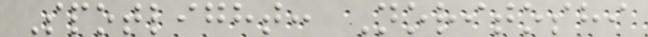Spotlight: Noritoshi
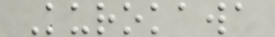Kurokawa
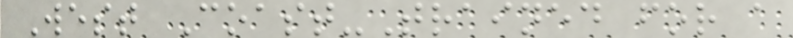West Coast-Trained for a
